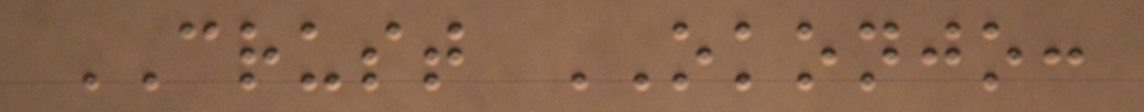CRUST OKONJO:
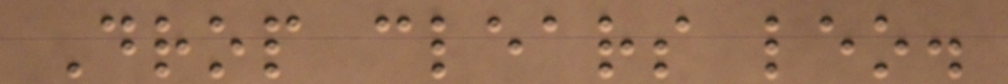Drop clears leo.
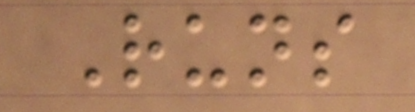Runs
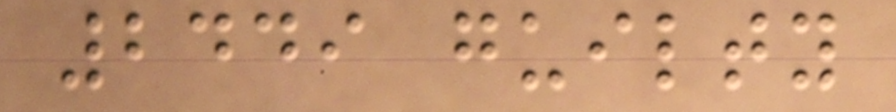2449 guilty
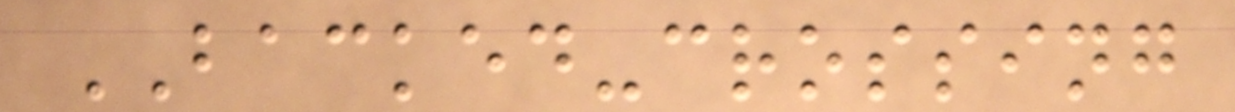BACKED-crossing
